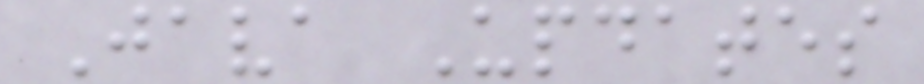Java Updates
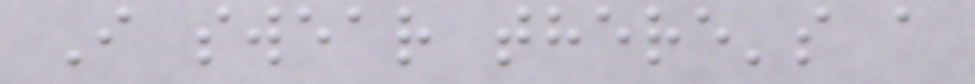I swear there's a
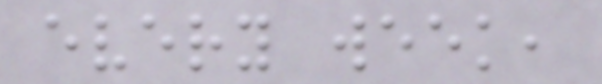every week,
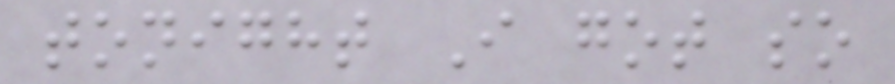tonight I got so
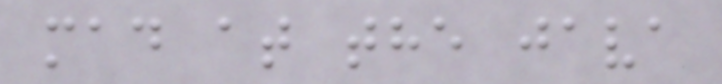mad at the java
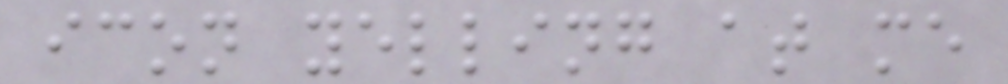icon yelling at me
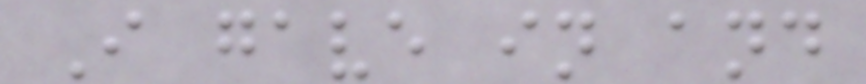I gave in and
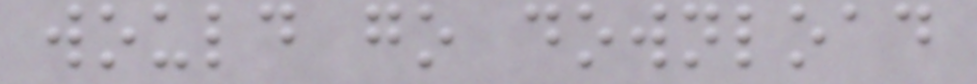would go download
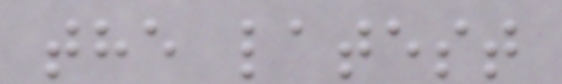the latest
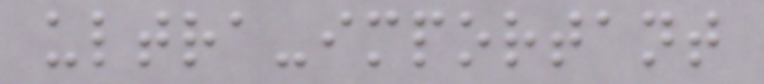ultra-important
